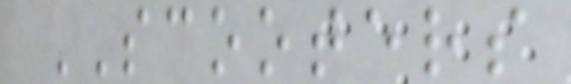SCOOTERS
